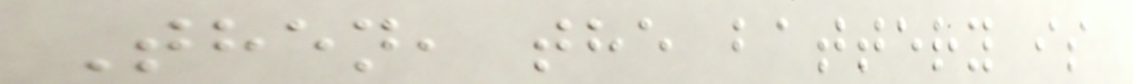Then, the battery is
